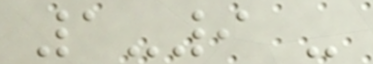1-9 -
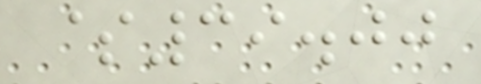$39.00
